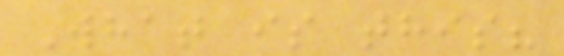What is this?
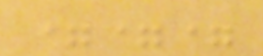===
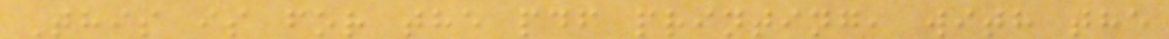This is for the pdf printing, with the
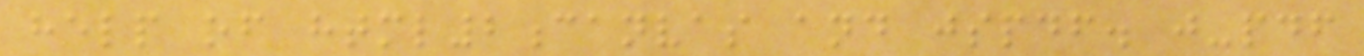help of html2canvas and jspdf. j-pdf
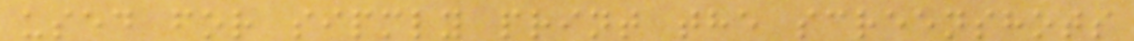used for sipmly print the screenshots
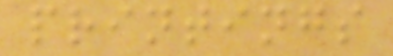printings
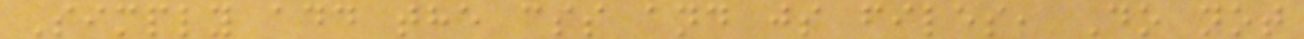Simply add the css and js files, Do not
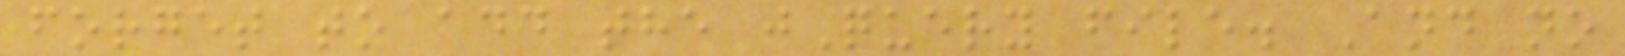forget to add the jQuery file. And no
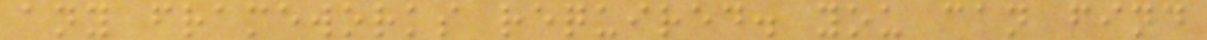any frameworks required. you can find
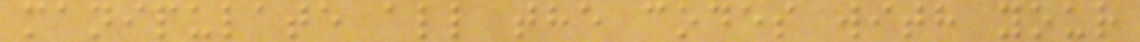manipulate all the codes with your
